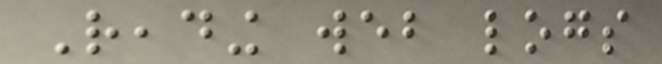Reading web logs
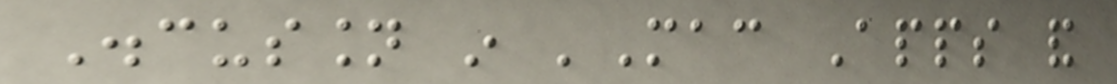Discussion in 'Mac Apps and
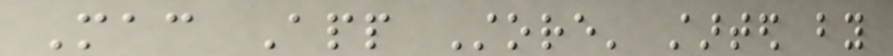Mac App Store' started by
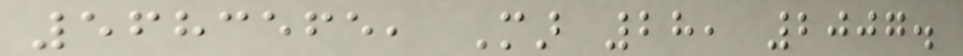5683565, Mar 28, 2007.
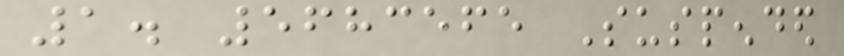1. 5683565 Suspended
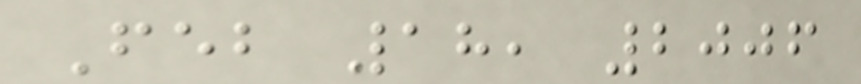Feb 18, 2006
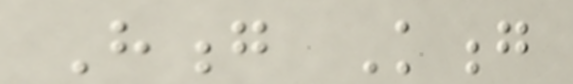Hong Kong
